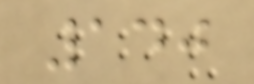140
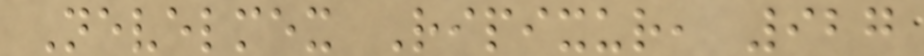Nevelmex Ripixur, 927
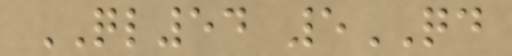QL54 5QD
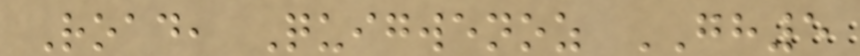Road, Quigwenoz GH5
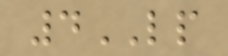4LP
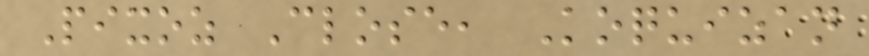Pixoz Close, Koquizan
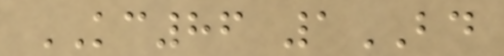KC86 1BD
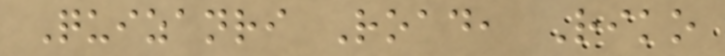Quizanri Road, Riko
